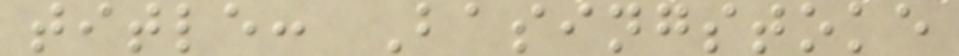title: Basingstoke
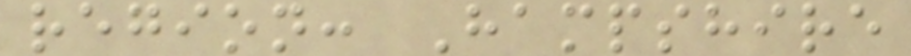region: Hampshire
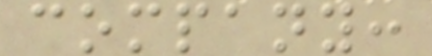company:
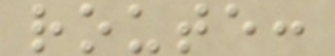route:
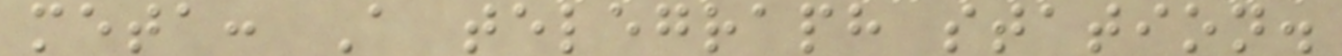meta: A telegraph station.
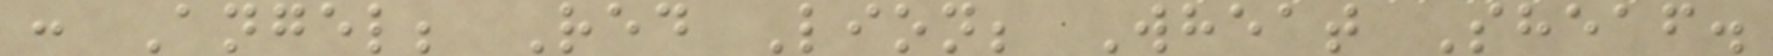: Angel; Red Lion; Wheat Sheaf.
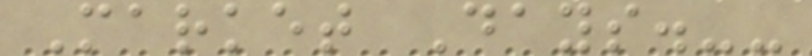Market Days.--
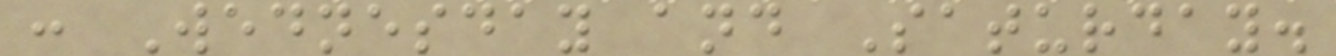: Wednesday and Saturday.
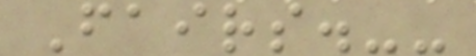Fairs.--
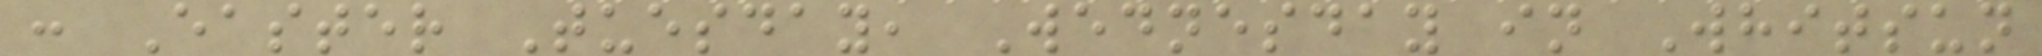: Easter Tuesday, Wednesday in Whitsun
